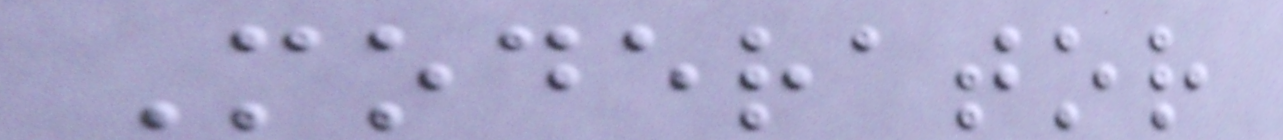Moderator
